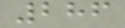286
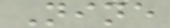Nine
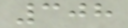308
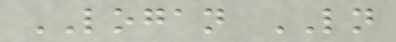LOGAN LN
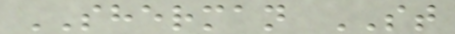SHERMAN ST
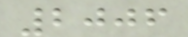2006
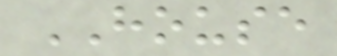HOUSE
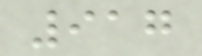917
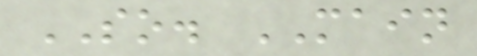SO. MAIN
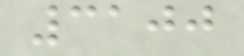3100
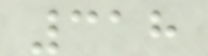318
